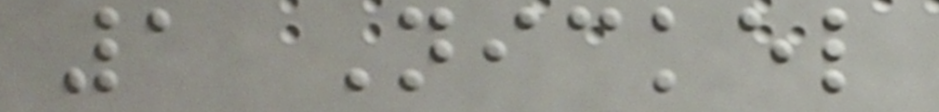1 Nickel
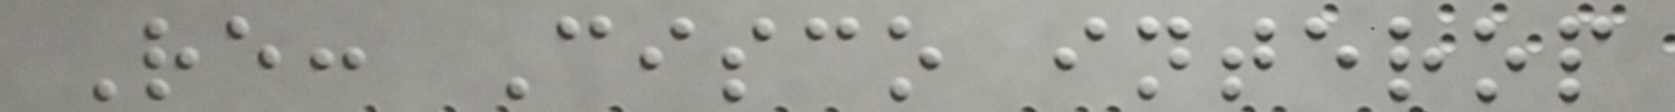Re: Cisco interop
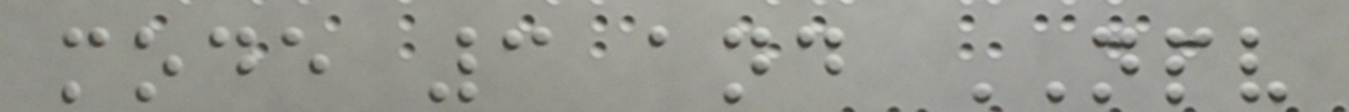mode 3 and NPV
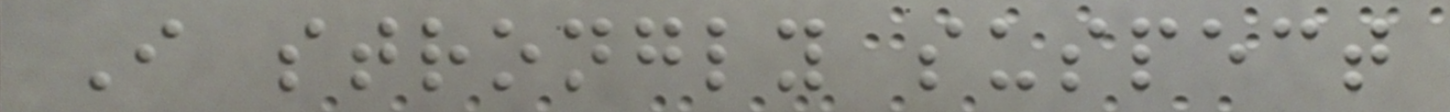I strongly suspect
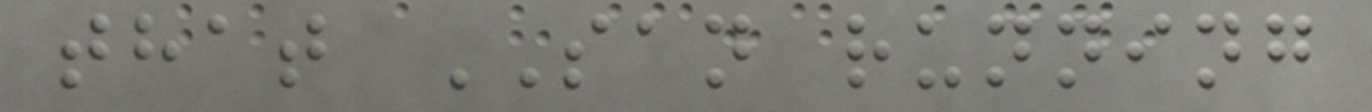that SAN running
